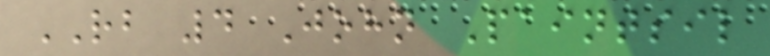RB 4 John Paintsil
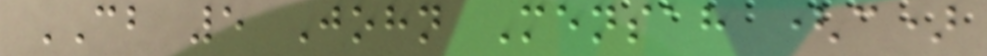CB 5 John Mensah (c)
